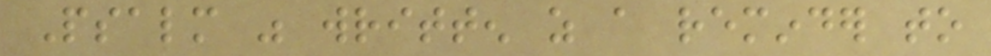Psalm was written as a reminder to
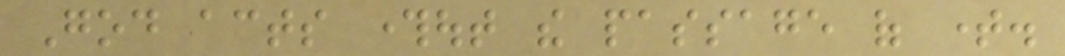God acts throughout the passage of time.
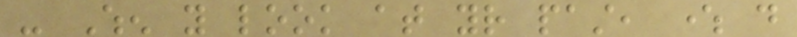- When you look at your past, where do
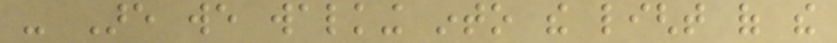- Are we walking into the light of the
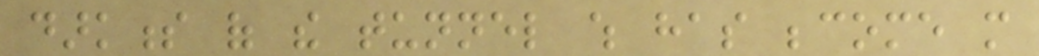darkness of the tunnel which has become more
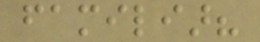familiar?
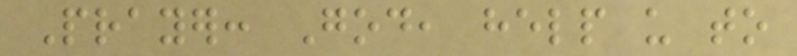Prayer: God, help us to
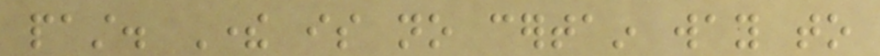past. There is no certain way to
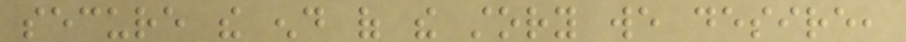secure the end of the story we desire,
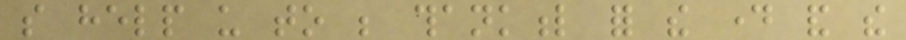so help us to be thankful for the day and the
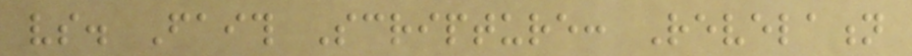vs. Faith Scripture: Revelation
